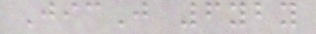JicJ 6yby
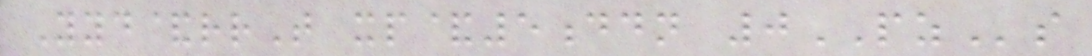Yyd&rrT xp&5ddn 0PZs
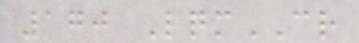170 LqmCR
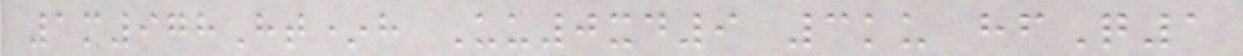1m978Ht*h Uu0xd9 3ku hfQ1
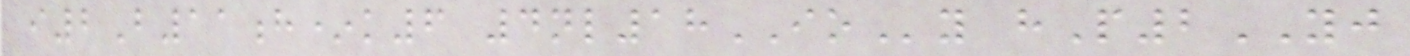i2B11h*k6 4nl18IOy hP2YJ
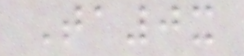Ta0x
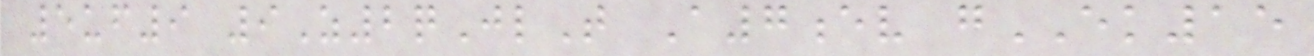5uf9 9Z2qJlT A7ev gEK15
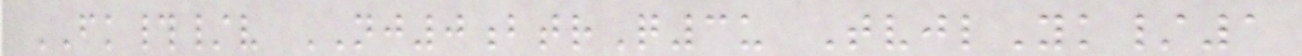FK#/v NJ0btrQ3u TvjlYk/1
